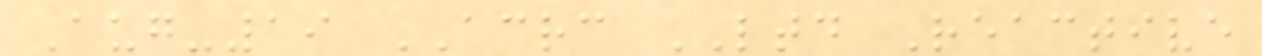Aug-19 ACRC LTD Reactive
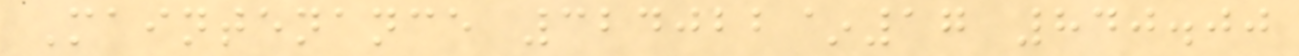Maintenance 324022~17 840.00
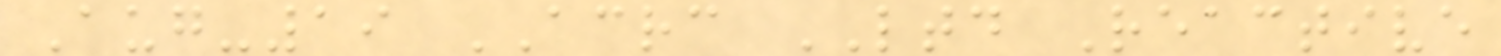Aug-19 ACRC LTD Reactive
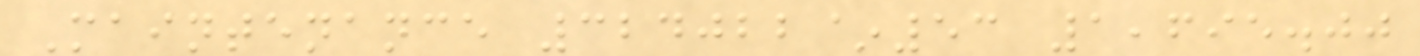Maintenance 324022~53 1,695.00
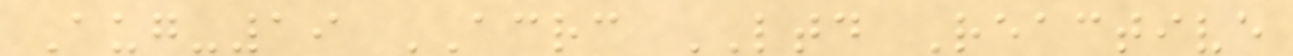Aug-19 ACRC LTD Reactive
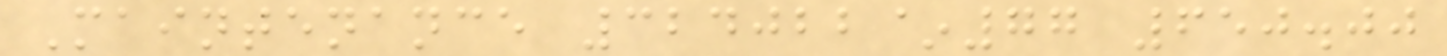Maintenance 324022~77 650.00
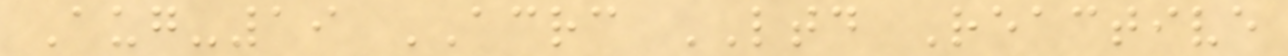Aug-19 ACRC LTD Reactive
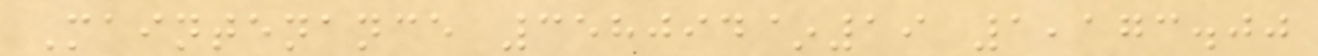Maintenance 358094~19 1,173.00
